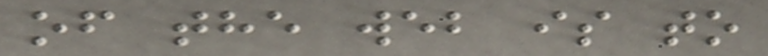of the web is to
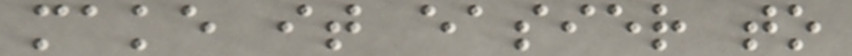make it easier to
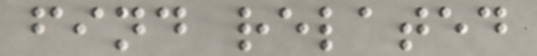find related
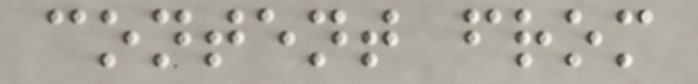content from
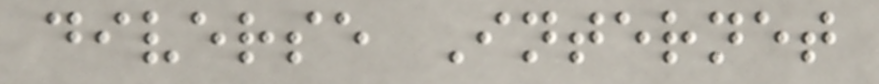diverse Internet
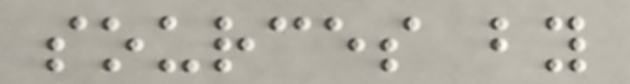sources by
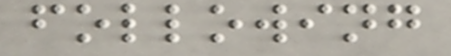following
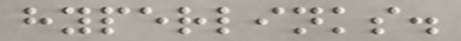hyperlinks.
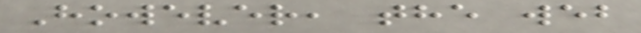However, the web
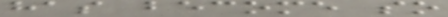has become so
